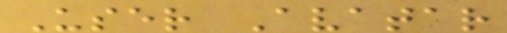User Avatar
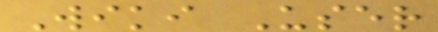Wiki User
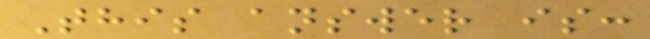This answer is:
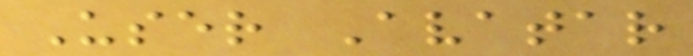User Avatar
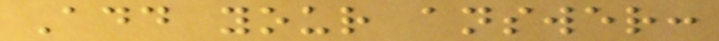Add your answer:
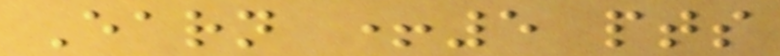Earn +5 pts
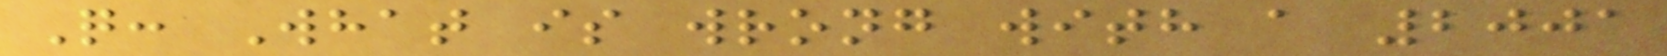Q: What is wrong with a 2001
